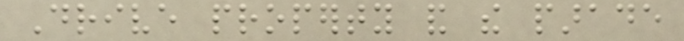Drive property and the parade
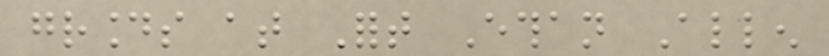grounds at Fort Ethan Allen
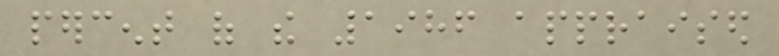percent of the 1986 appraised
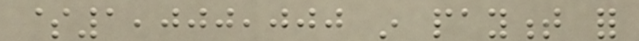$1,000,000 in payment for
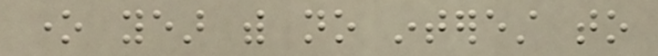one year with no interest to
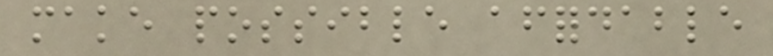make possible affordable
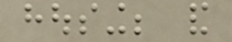housing; and
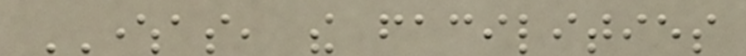WHEREAS, the facilities
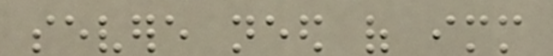severe need of immediate
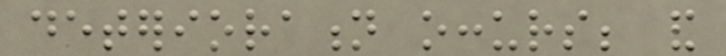deterioration occurs; and
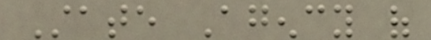State Agency of
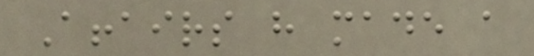Affairs have made a
